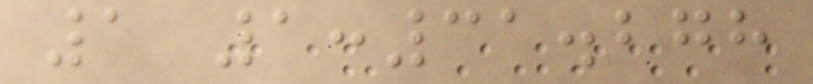1 1:31.278
